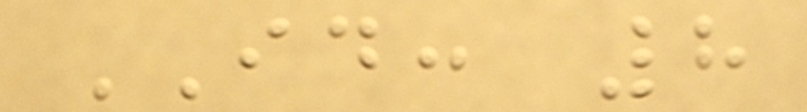ID: 8
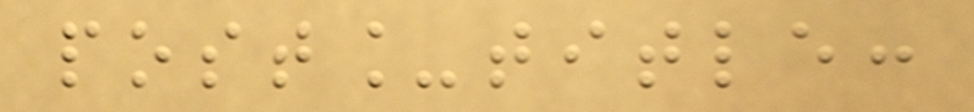post_title:
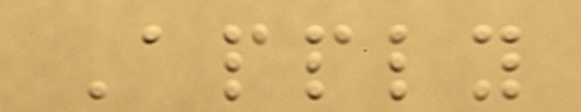Apply
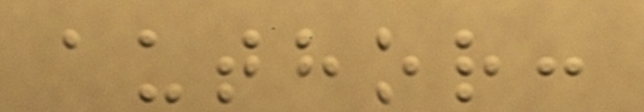author:
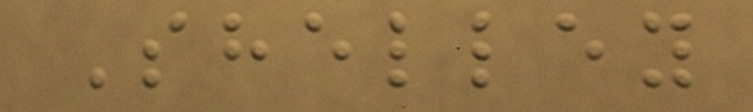Shelley
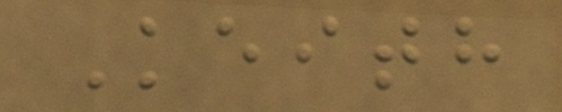Keith
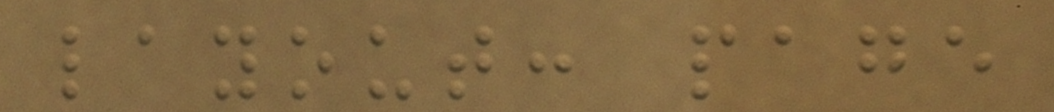layout: page
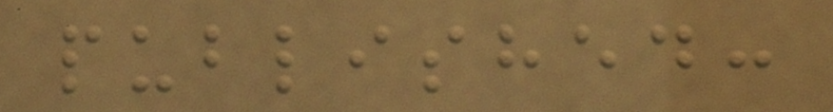published:
